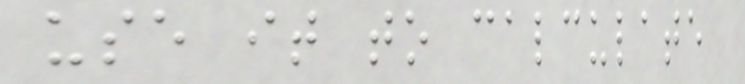use it to calculate
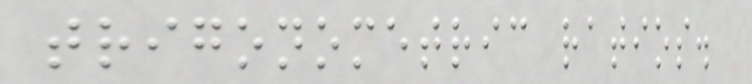trigonometric ratios.
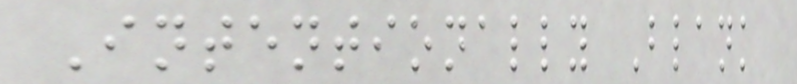Intentionally Blank
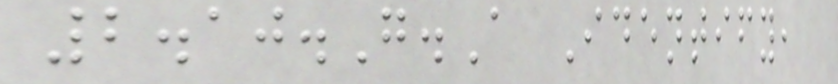2.10.G.A Identify,
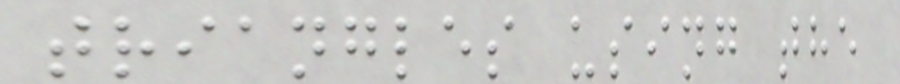triangles using the
